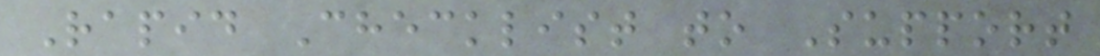Rapid Checklist to Support
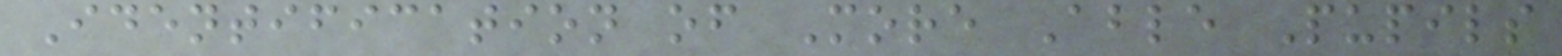Identification of More Able Pupils
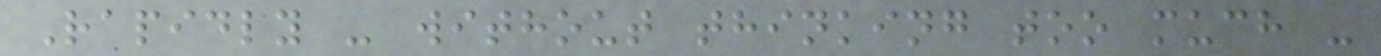Rapidly - without thinking too much -
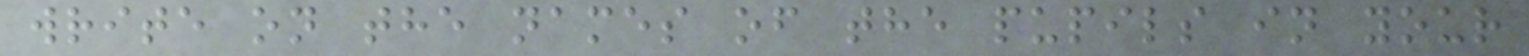write on the names of the pupils in your
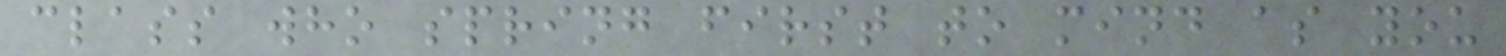class who spring first to mind as you
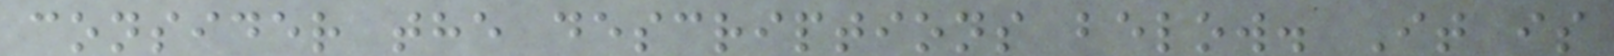consider the descriptions below. It is
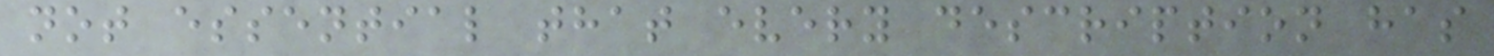not essential that every description has
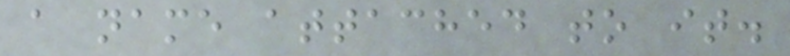a name attached to it.
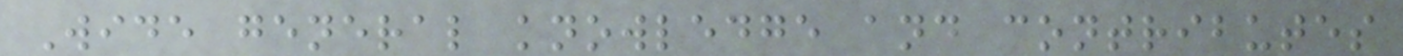Wide general knowledge and contributes
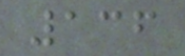136
